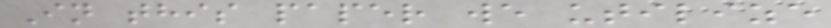In this paper we utilize
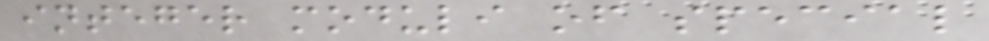integer moduli of special
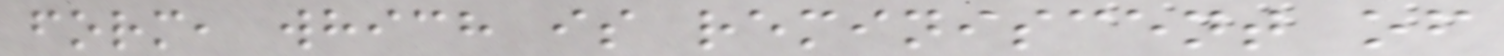form, which is reminiscent of
